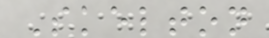Skelton
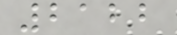2122
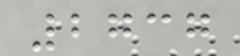2737
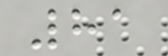81
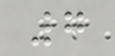7
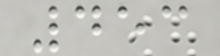453
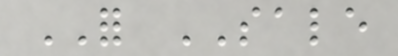FOR SALE
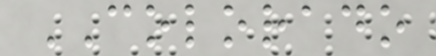COLORADO
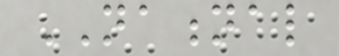NATIONAL
